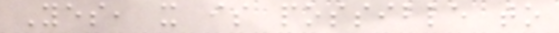Yes, it is possible to
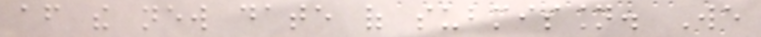after the new date of submission. We
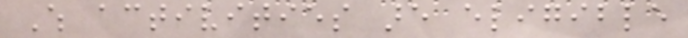Which activities are eligible
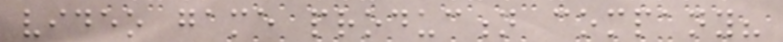video game production company?
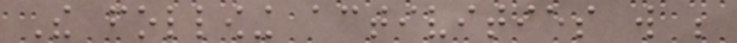The following activities will be
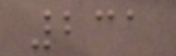231
